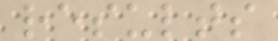results
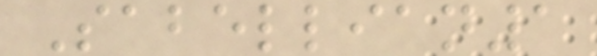Sabellian1
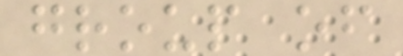group of
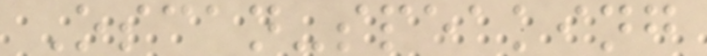Oscan-speaking
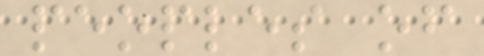peoples of
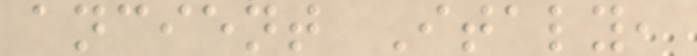ancient Italy,
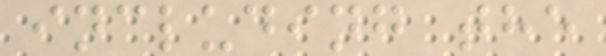including the
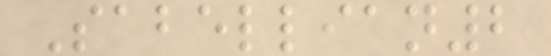Sabellian2
